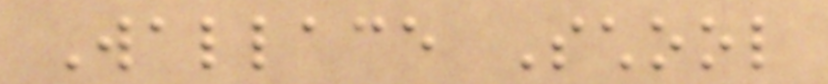Wallace School
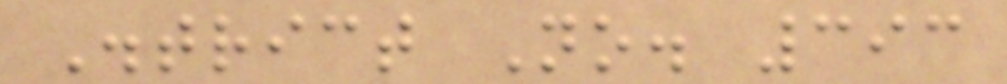District No. 393
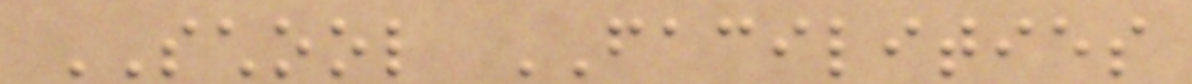SCHOOL FACILITIES
